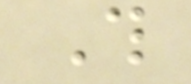This
